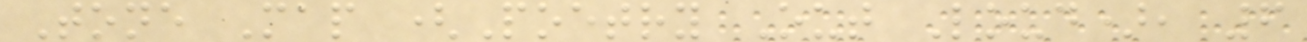Tone Map (Poetry Out Loud), 6
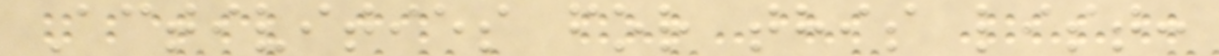Activities for this list:
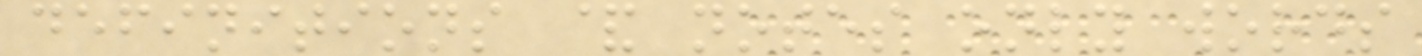definitions & notes only words
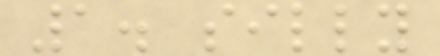1. silly
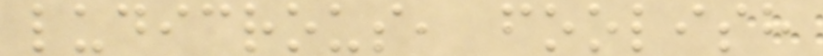ludicrous, foolish
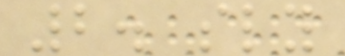2. sly
